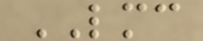LMC
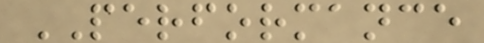PERFORMANCE
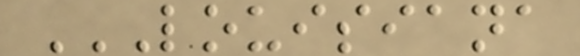LOUISIANA
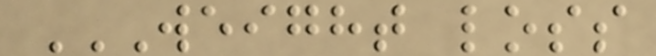WEIGHT LOSS
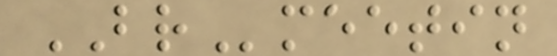BRmeetin
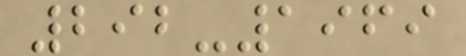292-1969
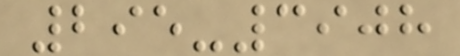295-3908
